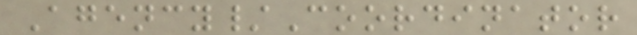Agency/Coordinator
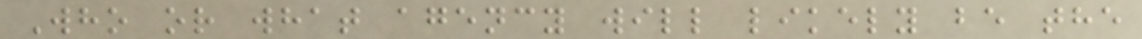Who or what agency will likely be the
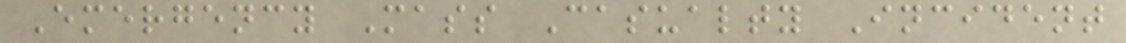Emergency Mass Casualty Incident
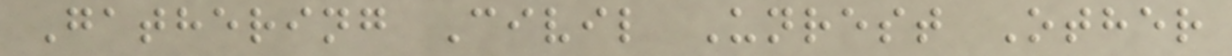Gathering Civil Unrest Other
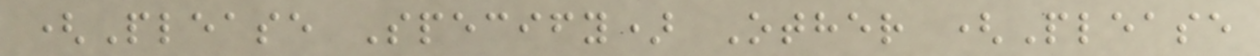(Please Specify) Other (Please
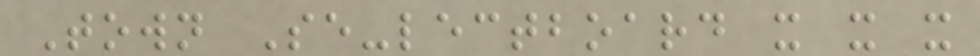Town Se-lectboard x x x
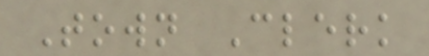Town Clerk
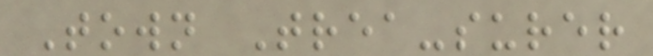Town Trea-surer
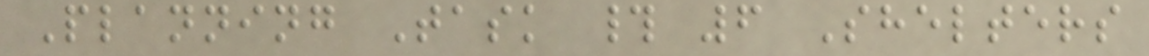Planning Task # 6 Shelters
